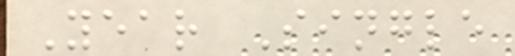Year Single
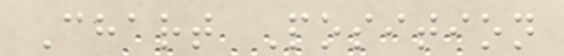Chart Position
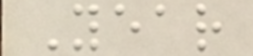Year
